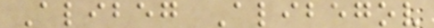Alibeg Alibegov
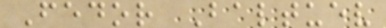Fedor Baltuev
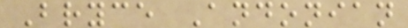Bryce Andonian
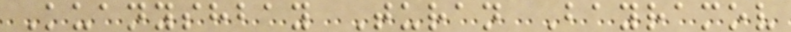Kuanyshbay Turan Bayramov
